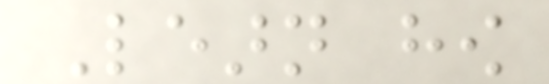Learn how
